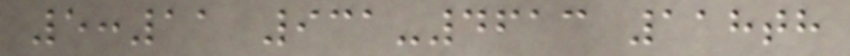5:11 931-4613 118th
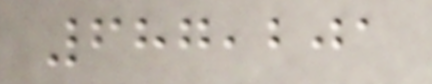687,201
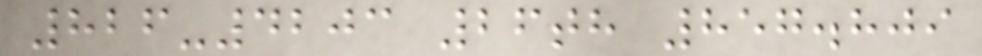826-4203 26th 857.809
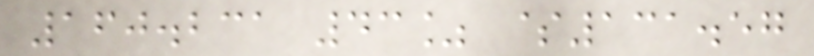160.231 43% $131.57
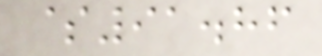$91.86
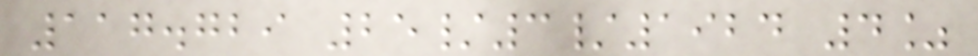117.729 25/3/1924 4%
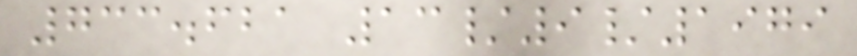733.621 13/9/1979
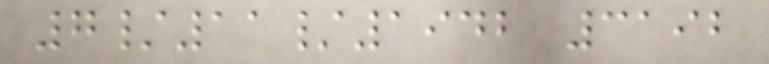7/11/1942 3192
